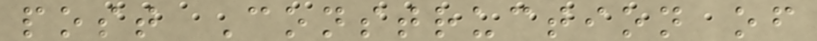post Construction of
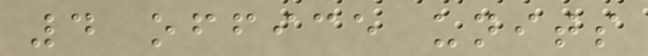4 office units
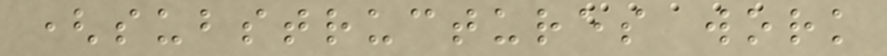(substructures work
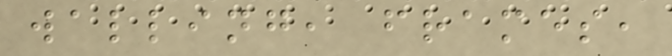walling, frames,
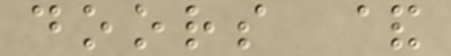doors &
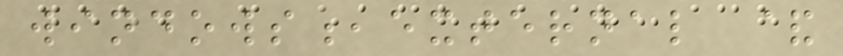windows,external &
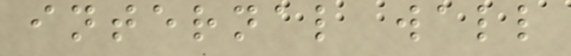internal wall
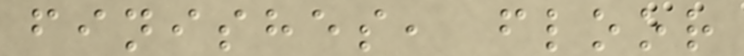finishes, floor
